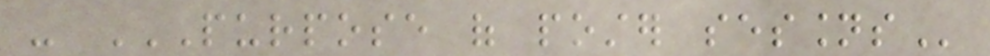- PURPOSE OF POSTER SESSIONS
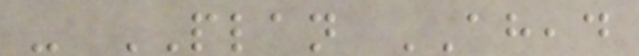- PLAN AHEAD
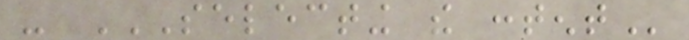- SELECTING THE CONTENT
